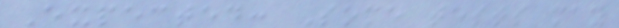Expected: Some tests may
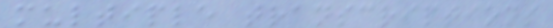multiple transcriptions
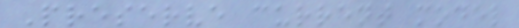Preserve current model
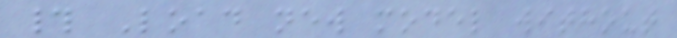# Load new model without
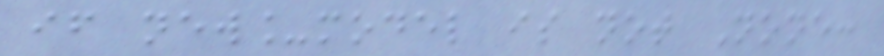if new_model is not None:
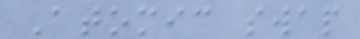Atomic swap
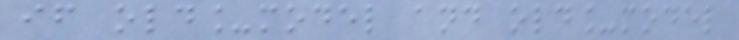if old_model and old_model
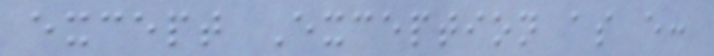except Exception as e:
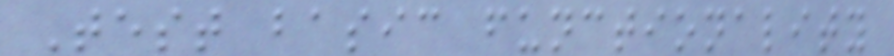Test basic functionality
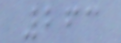263
